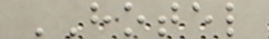HOTEL
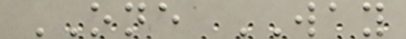ONE WAY
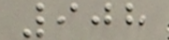908
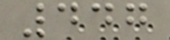447
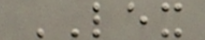LEX
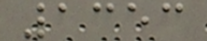1353
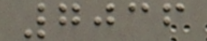7036
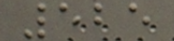525
